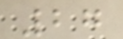27
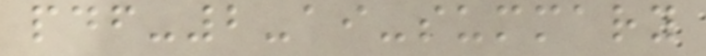pdf-2-ai-summary
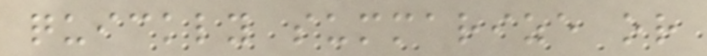quickly summarize or
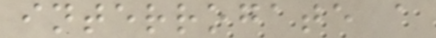interrogate a
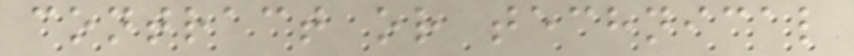contract or technical
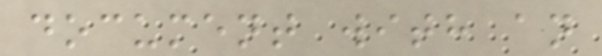document with an
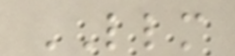LLM
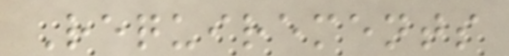Requirements
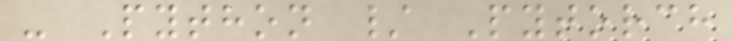- Python / Pytorch
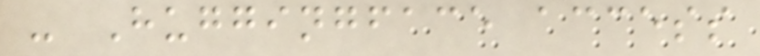- Huggingface access
